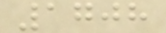1708
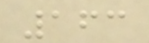163
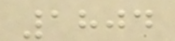1804
